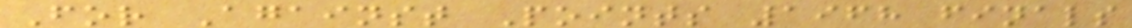For Against Points 1968 finals
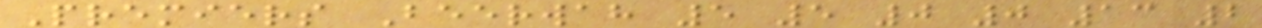Premiers Beerwah 5 5 0 0 13 2
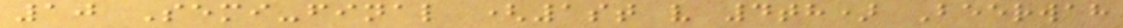10 Semi-final (1st v 4th) Beerwah
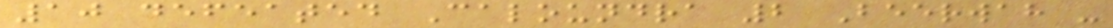10 defeated Caloundra 2 Beerwah -
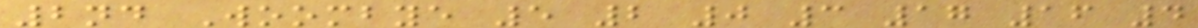2nd Woombye 5 2 0 3 17 16 4
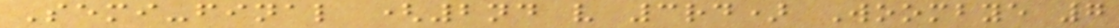Semi-final (2nd v 3rd) Woombye 7
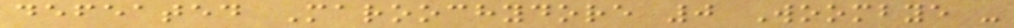defeated Maroochydore 0 Woombye -
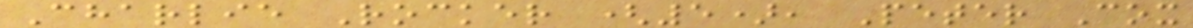Charlie Rocker (5), Peter Cox
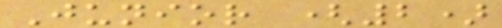Junior (2)
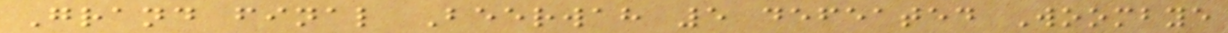Grand final Beerwah 5 defeated Woombye
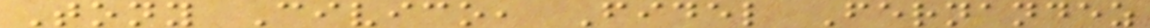Tony Civico, Fidel Fernandez
